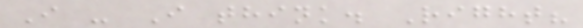I - I think. Right?
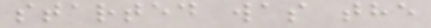started was the
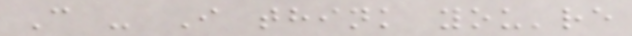C - I think you're
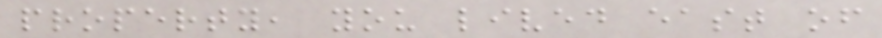property, you lived east of
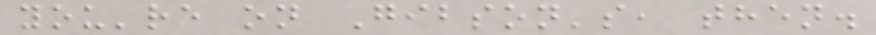you're on Gibson's, then.
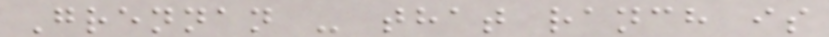Grennan - that ranch is
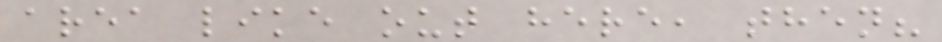area like out here, then?
